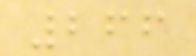266
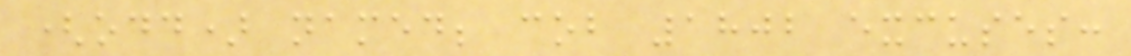(odd) named; cob 1802 excuses:
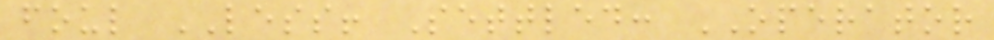foul LESS! Settled: OPERATOR
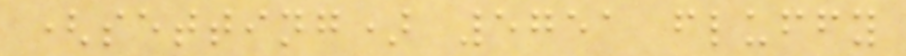(setting) 5751 fluffy
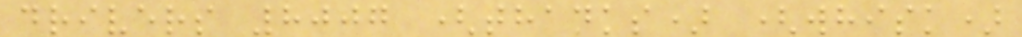drivers 8007 (thanks) (whisk)
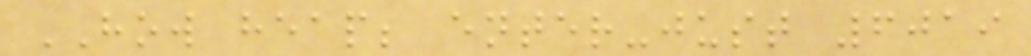HOW heap; enter-just 6019
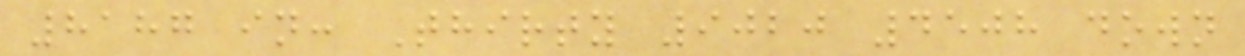8187 in: Thirty 9020 4508 down
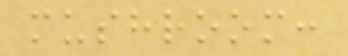mushroom:
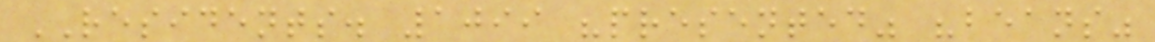RESIDENTS. 1099 "presented" "beans"
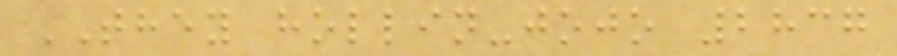THEY hollin-jojo 2837
